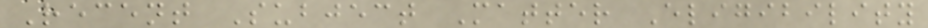Recent Subject Matter Eligibility
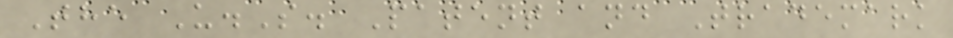The U.S. Patent and Trademark
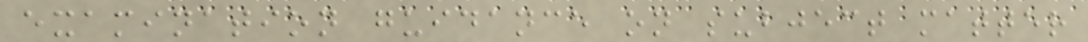examination guidance on subject matter
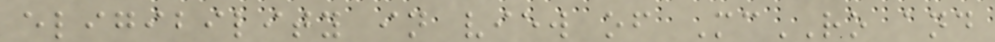eligibility in view of McRO and
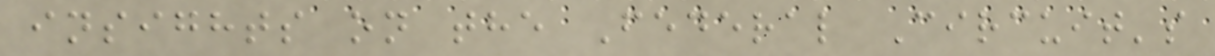insights on the Federal Circuit's
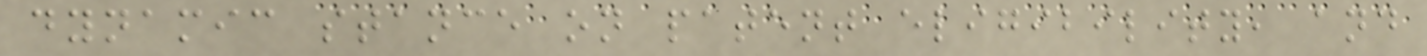dynamic stance on patent eligibility, and
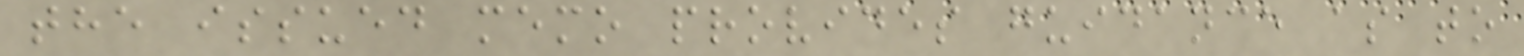the issued memo provides guidance as to
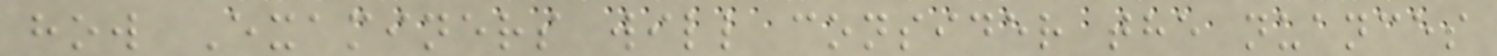how Examiners will consider the nuances
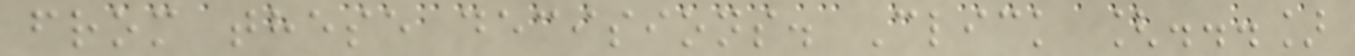from these decisions. Click [...]
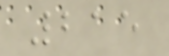215
